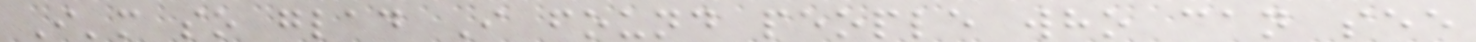I'm so glad I found people who can see
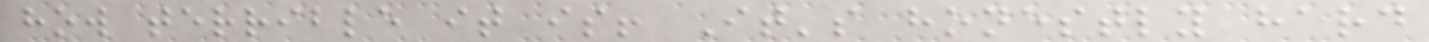how terrible it is! It's honestly hard
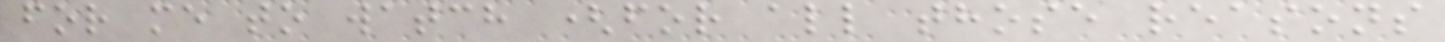for me to watch (for all those reasons
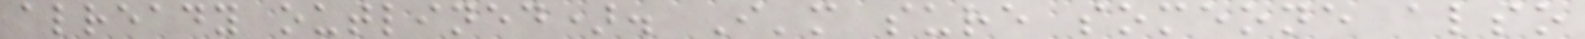already outlined). I'm sure someone also
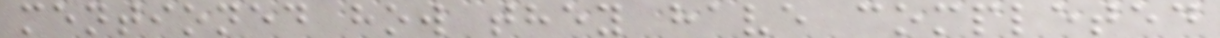mentioned how they have completed
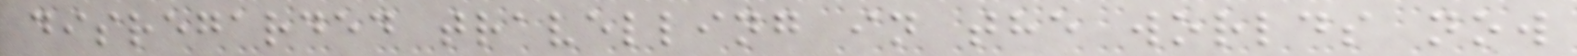disregarded travelling in the worlds now
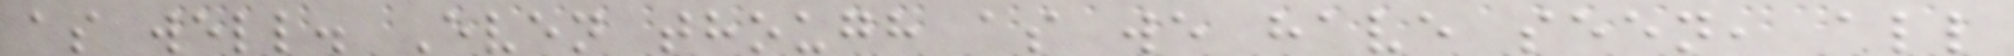as well. Even though as we have seen, all
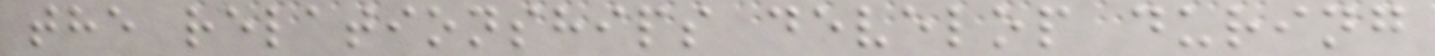the relationships develop during
